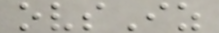ovsIz
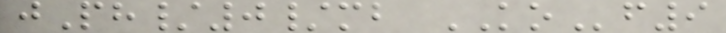jPh/0/mb KOf9
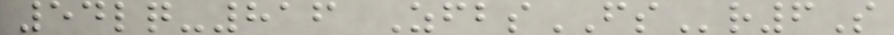54lq-816 ZfbsFSr6S
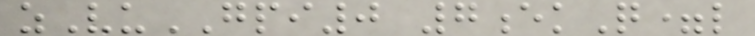zVuGPI0 7ekQ=l
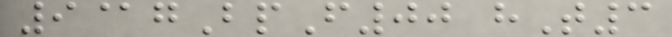9@gBpF00 hT3
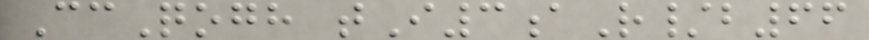CcQogh tI3aR/b66
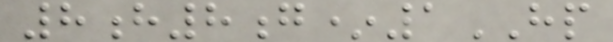8h8g*1HP
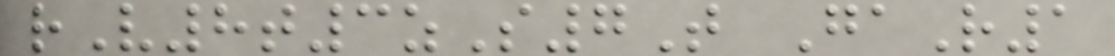rV8t3zS7T GaR1
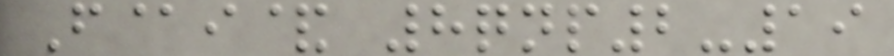F@i& 8qnp2-19
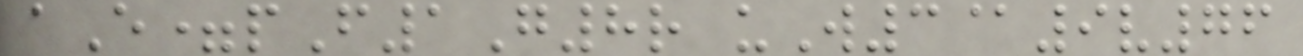aE=pF1G8r uW3@9v76
